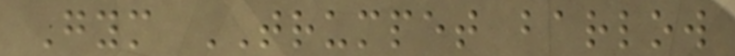Gym TRUMPET barlow
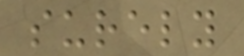surely
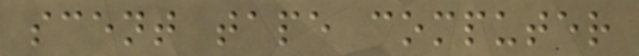scent tape computer
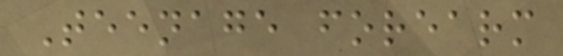Teenage forearm
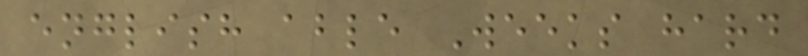english able Weeks hard
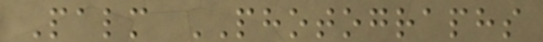Palm PHOTOGRAPHS
